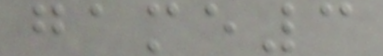game3
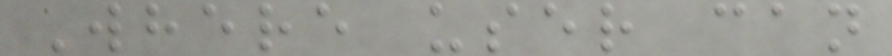Where user can
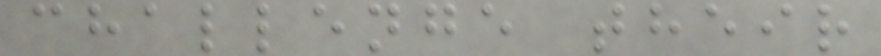challenge their
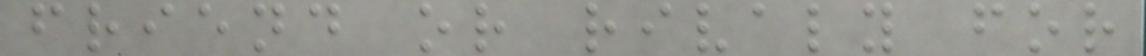friend or rivaly for
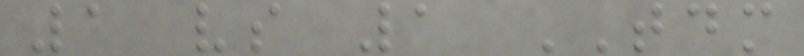1 vs 1 TDM
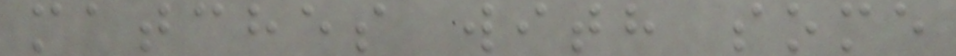matches with some
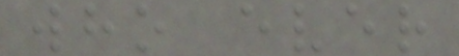who ever
